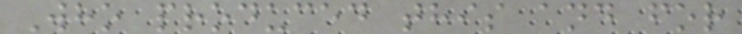Who produced this and for
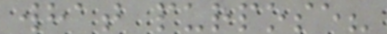what purpose?
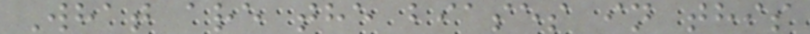What are the biases in this
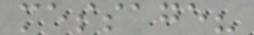message?
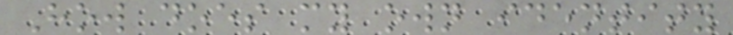How does my own identity
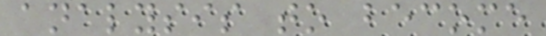analysis to become
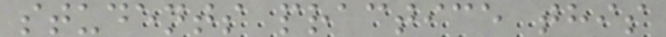students practice this
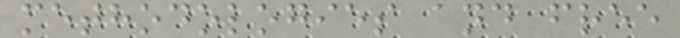methodologies and free
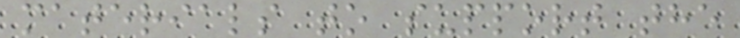materials to support the
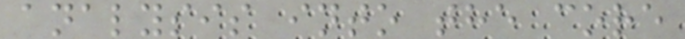analysis into the core
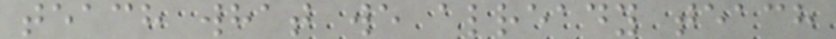teach what we already teach
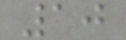10
